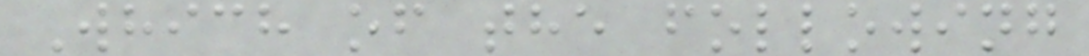Which of the following
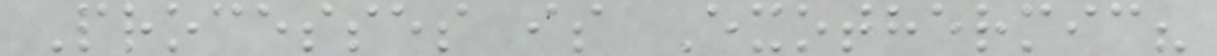Processes is Exothermic?
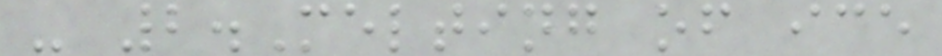- 2.Melting of ice
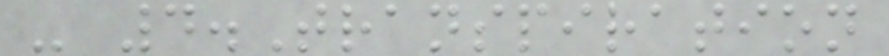- 4.Transpiration
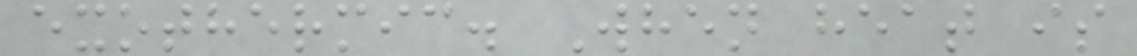exothermic. When heat is
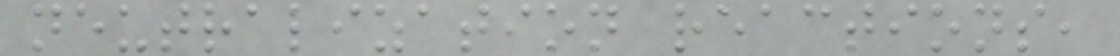neutralization reactions,
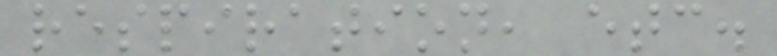respiration, etc.
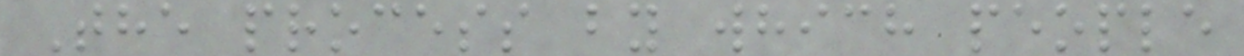The process by which people
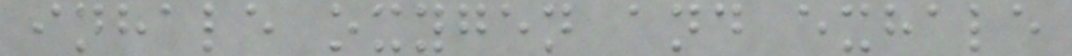inhale oxygen and exhale
